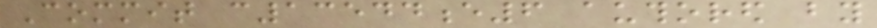Commit c13544e6 authored by
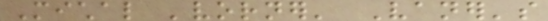Michal 'vorner' Vaner's
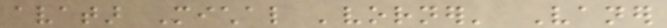avatar Michal 'vorner' Vaner
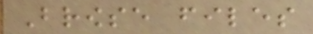Browse files
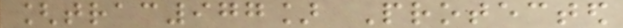[trac977] Protected
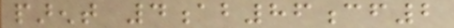parent 4ab86cf2
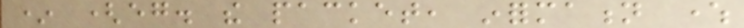* (eg. the packet, information where
